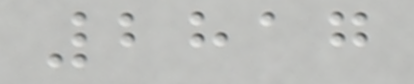2817
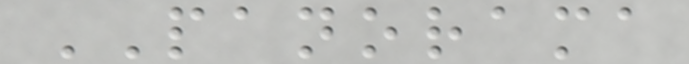PANORAMA
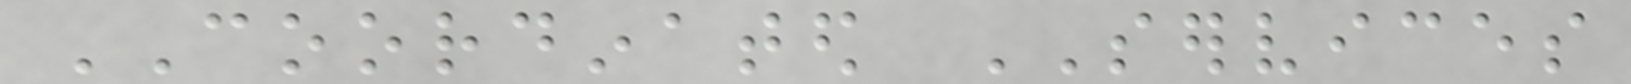COORDINATED SERVICES
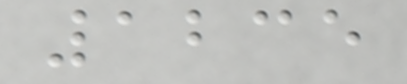1235
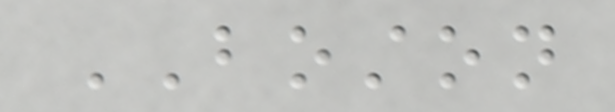BOSTON
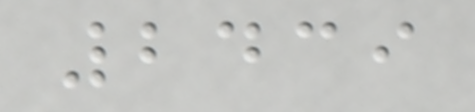2439
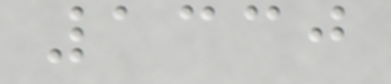1330
